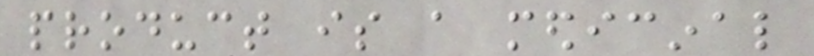product is a medicinal
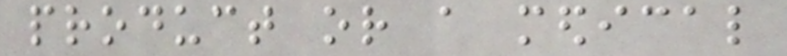product or a medical
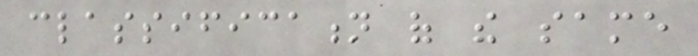classification of the same
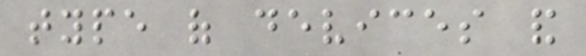type of devices and
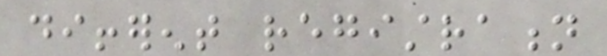different registration
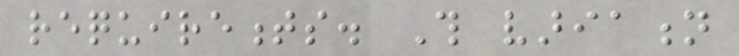requirements. This variation
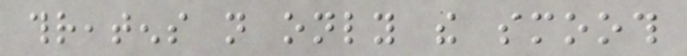threatens not only the smooth
